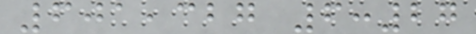601,327 6:27
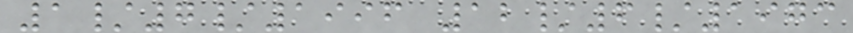1/7/1996 12/6/1973
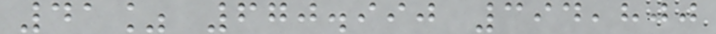41% 670.990 394,800
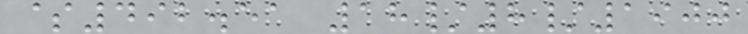$492.51 18/8/1900
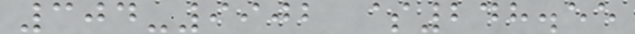304-9902 $248.55
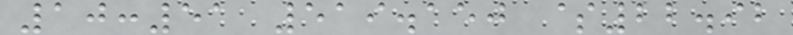10:51 519.150 $22.92
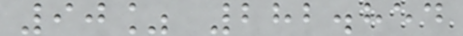90% 282.854
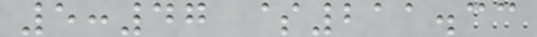5:47 $211.33
